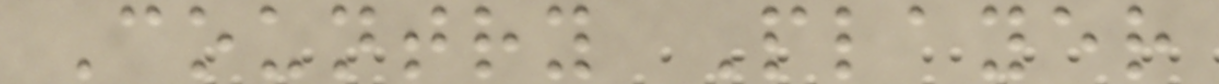Country Player
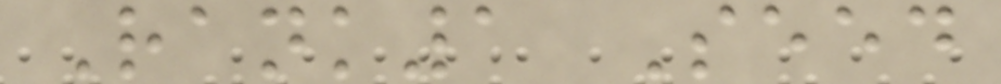Rank1 Seed
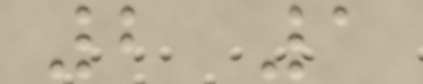2 1
